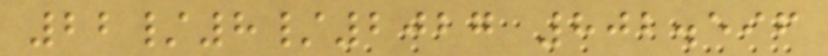22/8/2027 802.596
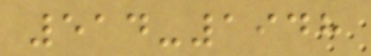514-1948
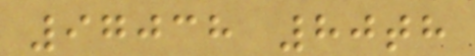97038 80th
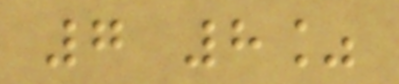7 8%
